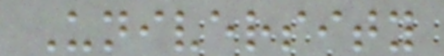University
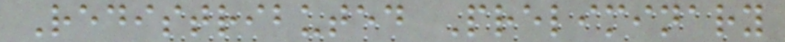Redistributed Preliminary
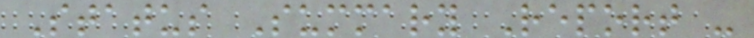Status Summary Report -
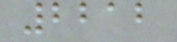2212
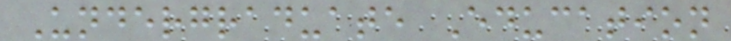Undergraduate Education
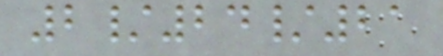2/24/21
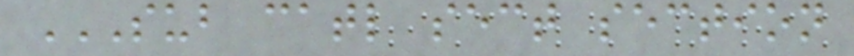SUB CATL SECT SECTION
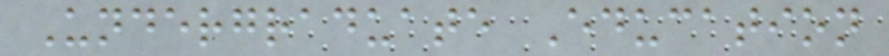Undergraduate Education
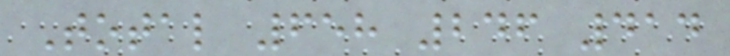Total 658 246 414
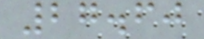27.60
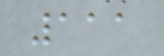111
